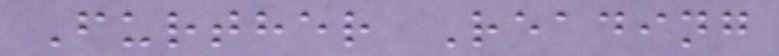Further Reading
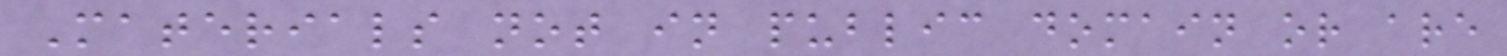Materials not in public domain or are
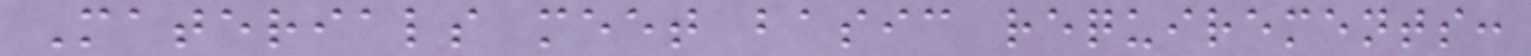Materials meet basic requirements:
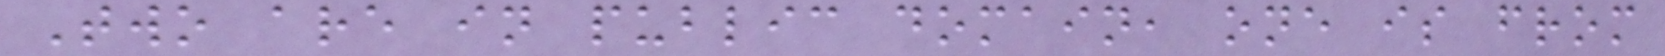Two are in public domain, one is from
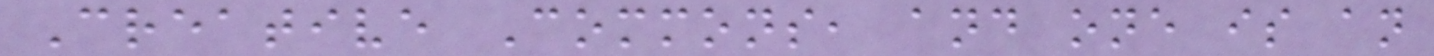Creative Commons, and one is an
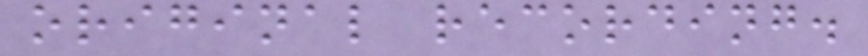original recording.
